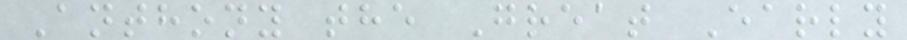Anthony the Great Early
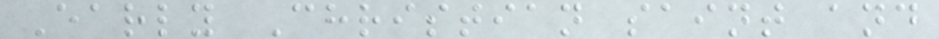Early Christian saint and
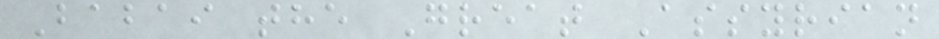Babai the Great Assyrian
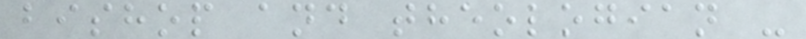bishop and theologian -
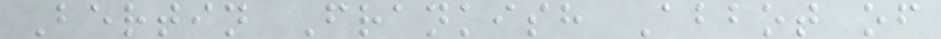Bertin Frankish Abbot of
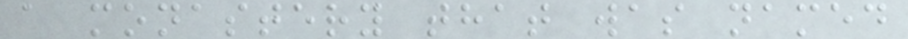a monastery that was named
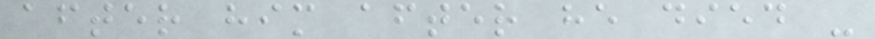after him after he died -
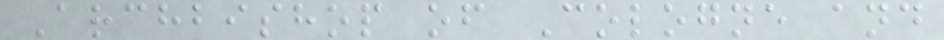Archbishop of Cologne and
